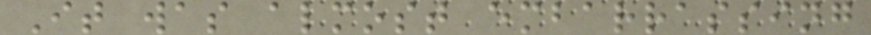It was almost embarrassing
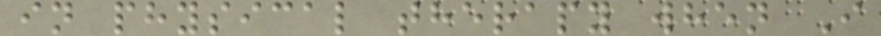in physical therapy when I
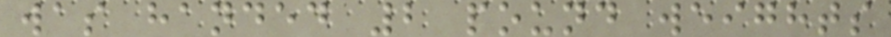was handed 2 pound weights
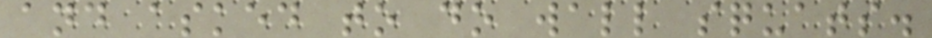and asked to do wall squats.
